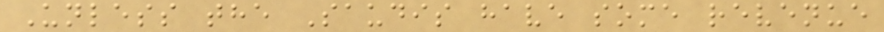Unless the Saudis have some revenue
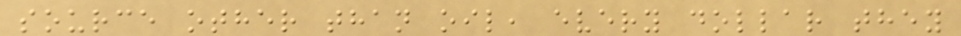source other than oil, every dollar they
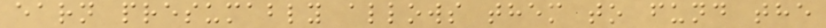earn presumably allows them to fund the
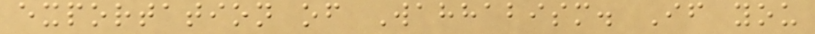exportation of Wahhabism. If you
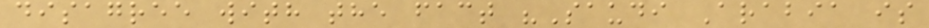disagree with the fact "Saudi Arabia is
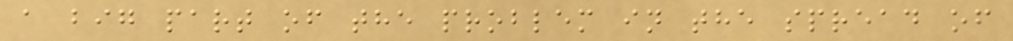a big part of the problem in the spread of
